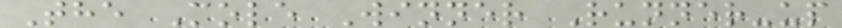The Mole Winner Runner-up
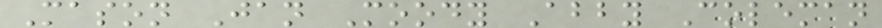Mason Jan Moody Abby Coleman
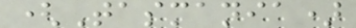(Tasmania)
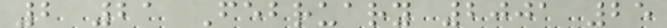2 21 February 2001 25
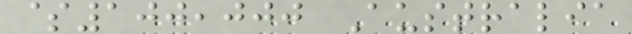$100,000 Australia
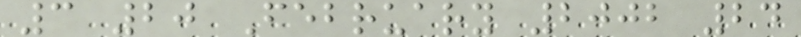3 20 February 2002 24
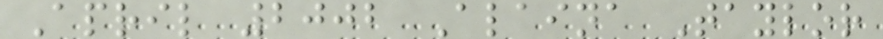April 2002 Alaina Taylor
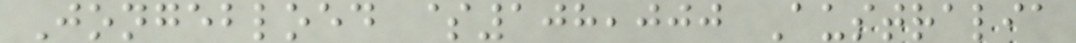Jongebloed $108,000 Australia
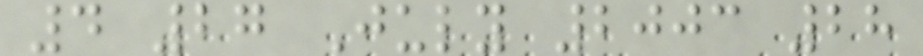4 27 July 2003 28
